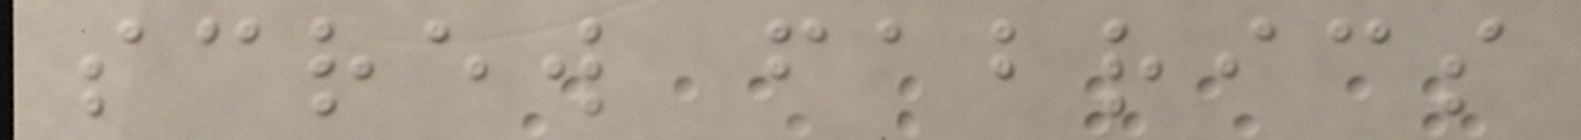screw fabrics
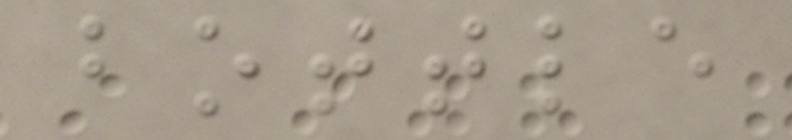bottle
